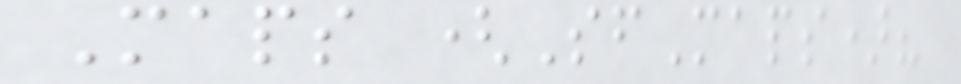Maps (SfMaps)?
